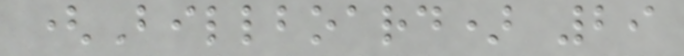(Billboard) 29
